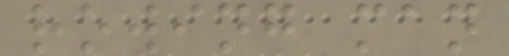rowing man
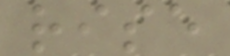rise
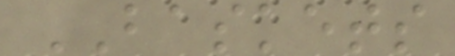BASKETS
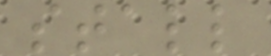stall
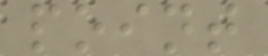point
